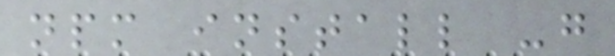npm install -g
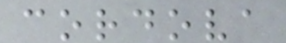cordova
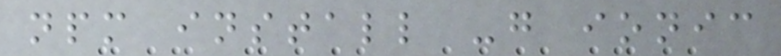npm install -g ionic
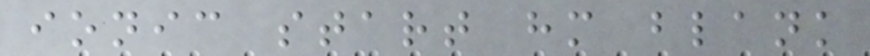ionic start hm blank
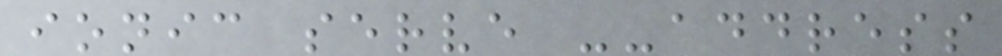ionic serve --address
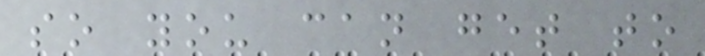so you can get to
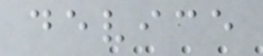device
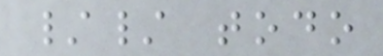// todo
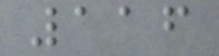116
